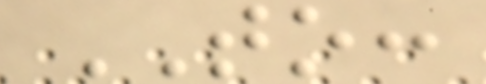TO:
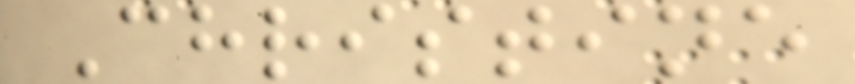Christine
